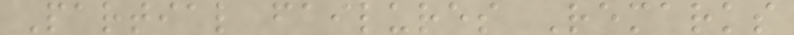Partial failures Remarks
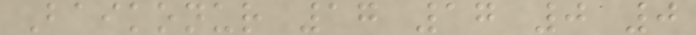Baikonur 17 17 0 0
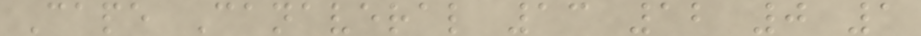Cape Canaveral 13 12 0 1
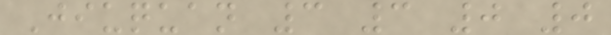Jiuquan 3 3 0 0
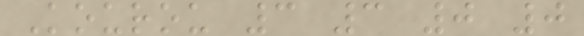Kourou 3 3 0 0
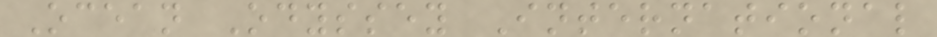Ocean Odyssey International
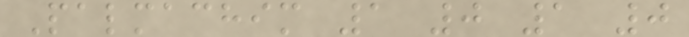Palmachim 1 0 1 0
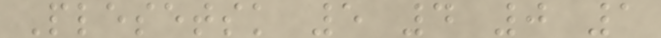Plesetsk 5 4 0 1
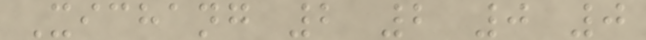Xichang 2 2 0 0
